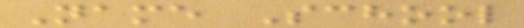Name School
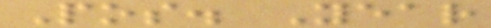Pos. Year
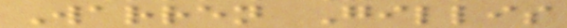Warren Gillis
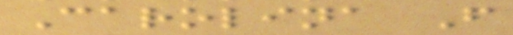Carolina F
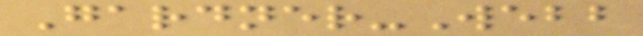Gardner-Webb
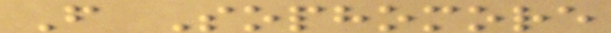F Sophomore
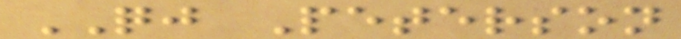QJ Peterson
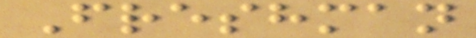Freshman
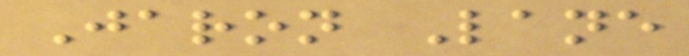Jaron Lane
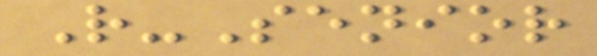R-Senior
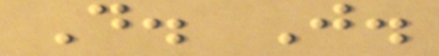D. J.
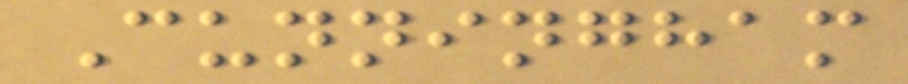Cunningham
